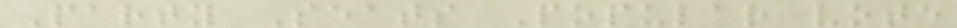Party Seats Popular vote
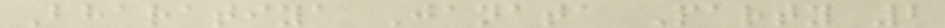Bharatiya Janata Party 2
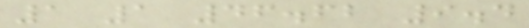1 1 46.62 9.4
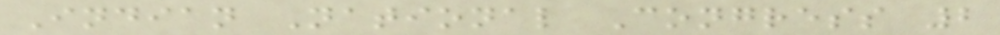Indian National Congress 2
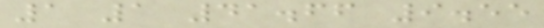1 1 41.66 9.55
